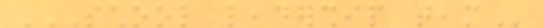SCHOOL LEADERSHIP TEAM
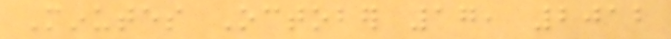Minutes October 17, 2012
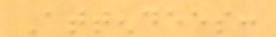Attendees:
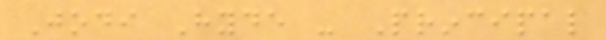Jodi Hyde - Principal
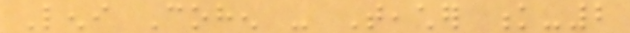Leni Cohen - Teacher k-2
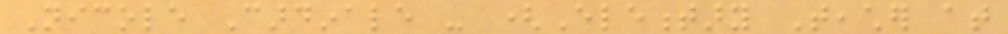Nicole Cardinale - (Elementary Teacher at
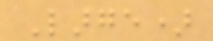Large)
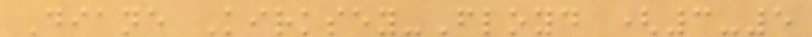Diane Kirksey-Floyd (3-5
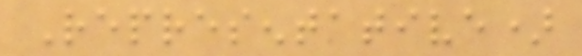Representative)
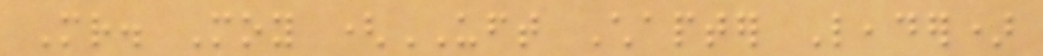Mr. Moy (UFT Chapter Leader)
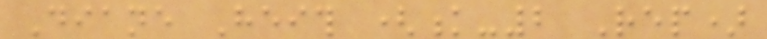Diane Heith (k-2 Rep)
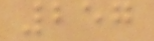257
